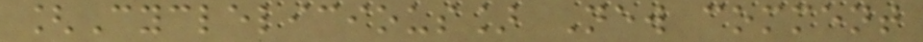[Cyclelicious] New comment
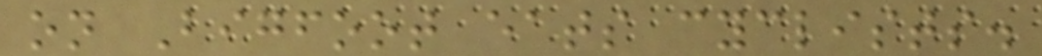on Bigfoot eats cyclists.
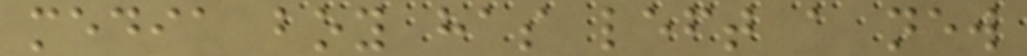media boy has left a new
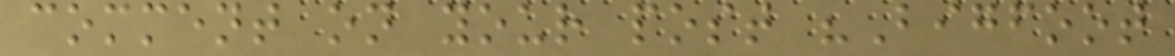comment on your post "Bigfoot
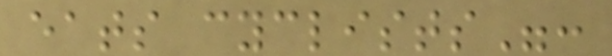eats cyclists":
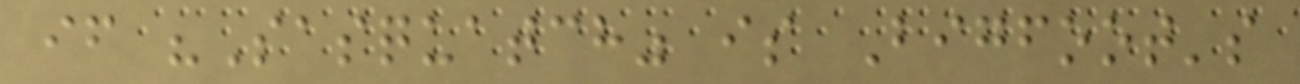if "Sasquatch" is Bigfoot's
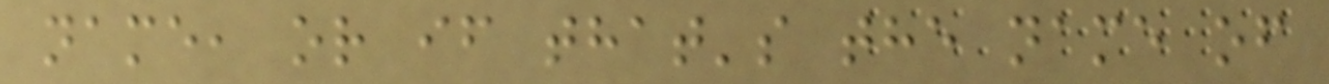name, or if that's the name of
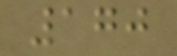170
